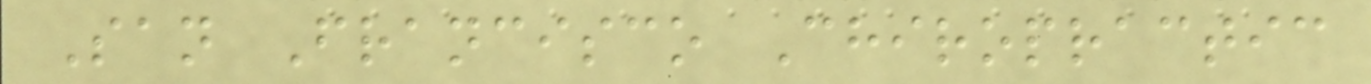San Francisco Chiropractic
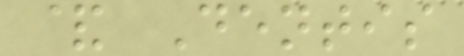& Dentis
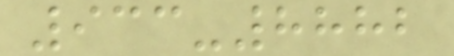933-8882
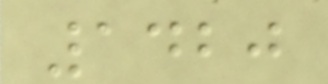1420
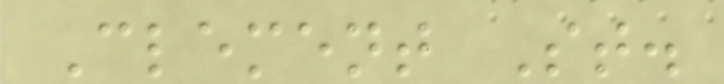Clement St.
